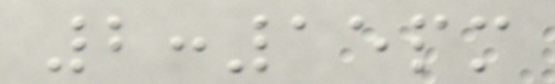2:15pm
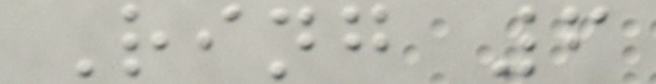Ring 6
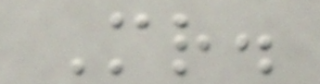Mr.
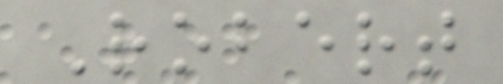Robert
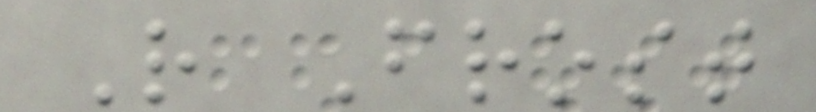R Frost
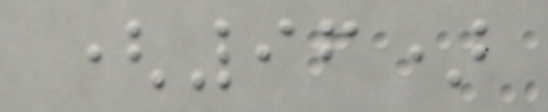(96)
